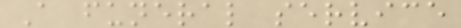A funeral service
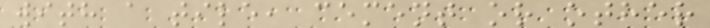with a tile, cement or other
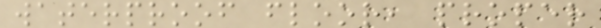waterproof floor, proper
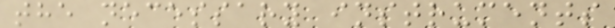the necessary instruments
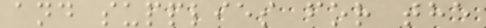and supplies for the
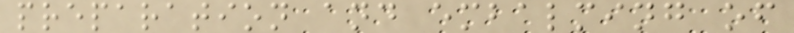preparation and embalming of
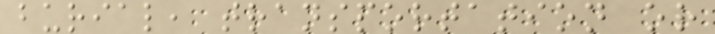burial, transportation or
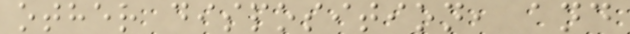other disposition, and
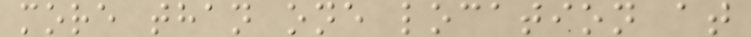more than one location at
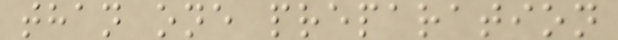than one preparation
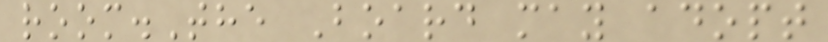room.The Board may adopt
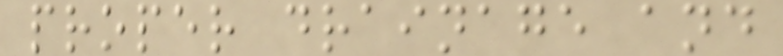proper drainage and
